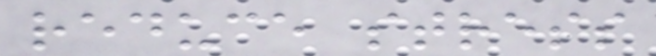reduce stress
